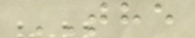THE
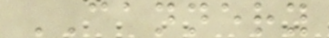CANNERY
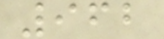962
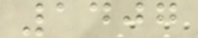1407
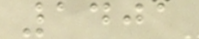1401
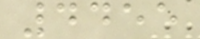4455
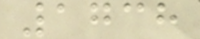1738
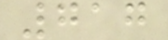717
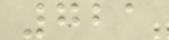721
